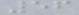56
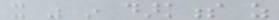it was in darkness as
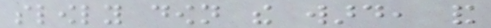slowly down the ward, and
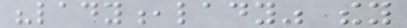"lady,lady" they
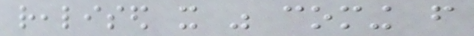realised it was coming from
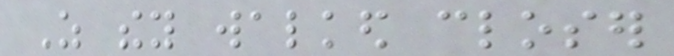As they walked closer
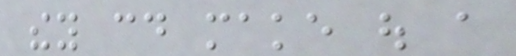they could make out a
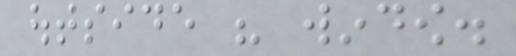outside his window.
